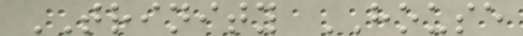TRINITY HOUSE
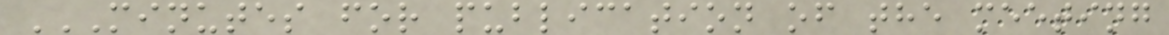MINUTES FOR PUBLICATION OF THE MEETING
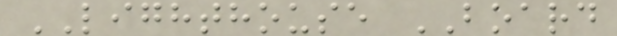LIGHTHOUSE BOARD
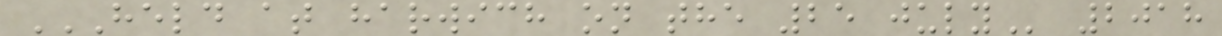HELD AT HARWICH ON THE 25 JULY 2018
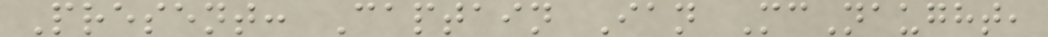Present: Captain Ian McNaught,
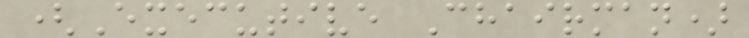(Executive Chairman)
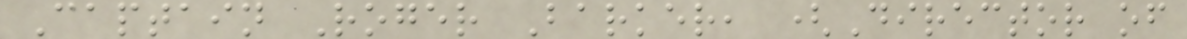Captain Roger Barker, (Director of
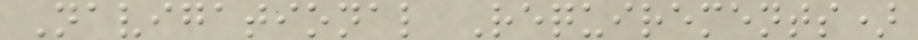Navigational Requirements)
